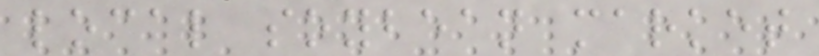local soybean market
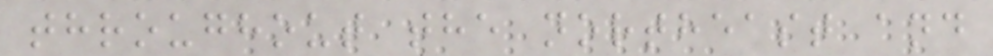throughout the northeast and
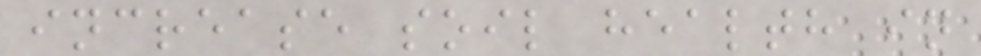increase soil health in
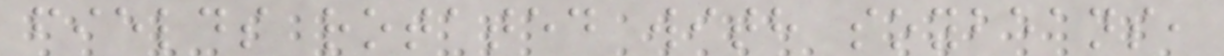fields rotated with soybeans,
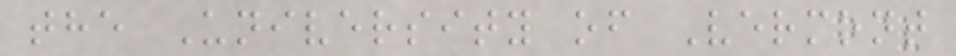the University of Vermont
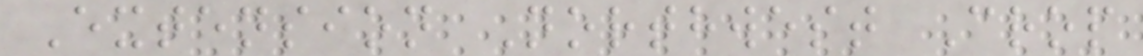Extension Northwest Crop
